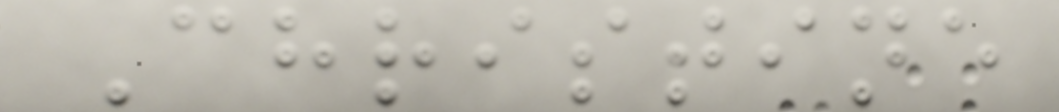Christine
